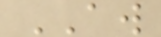AW
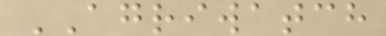AGRIWATCH
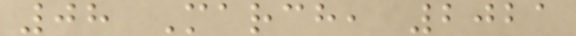08 March, 2021
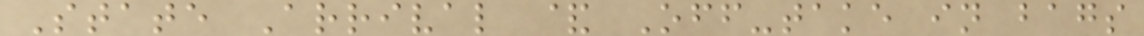State Arrival & Off-take in bags
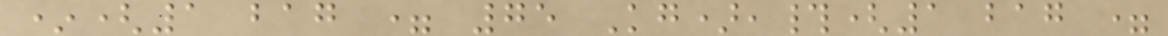*(1 bag = 75 Kg),#(1 bag =
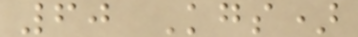60 Kgs)
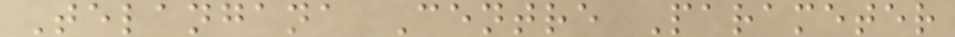Telangana Centre Parameter
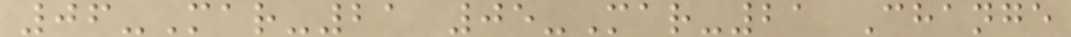06-Mar-21 05-Mar-21 Change
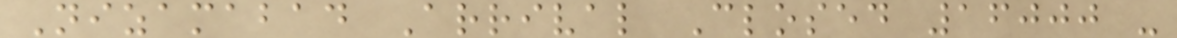Nizamabad Arrival Closed 16000 -
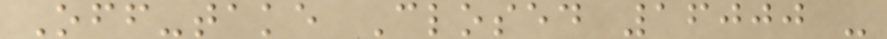Off-take Closed 16000 -
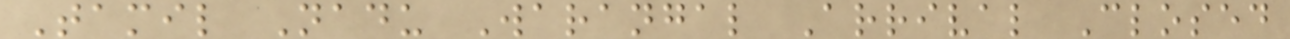Tamil Nadu Warangal Arrival Closed
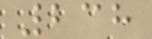238
